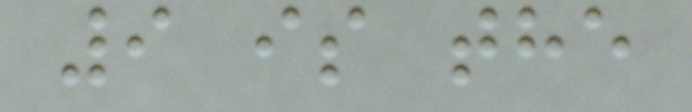9 is the
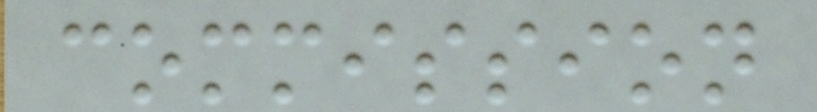commission
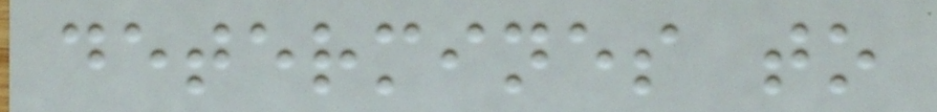determines to
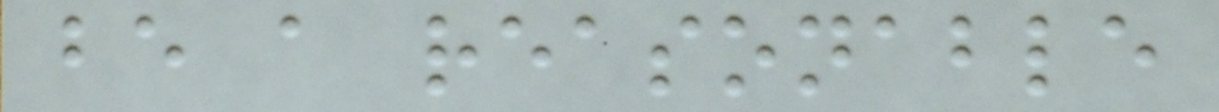be a reasonable
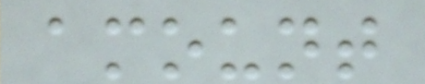amount
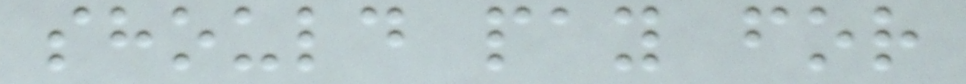should pay for
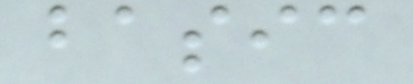basic
